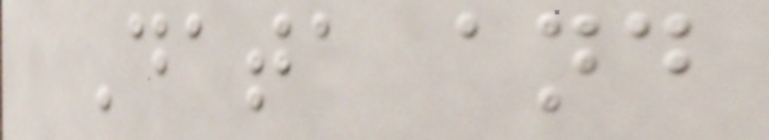Data and
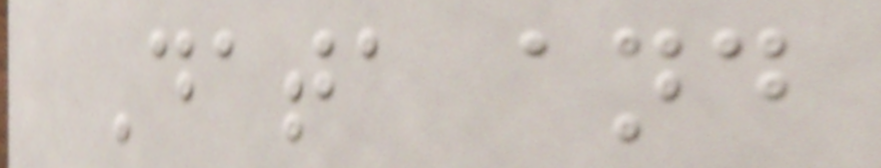Data and
